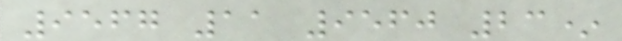9567 11 9560 23*
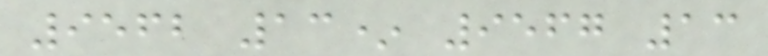9562 13* 9567 13
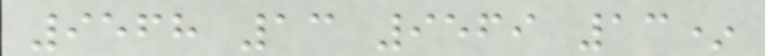9568 13 9569 13*
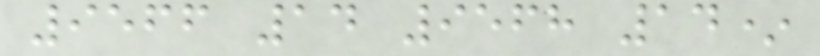9566 14 9568 14*
